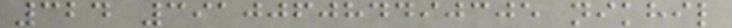324 391006084490305 nikhil
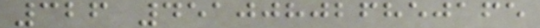326 451008026850165
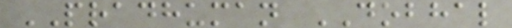PRADHUMAN DOBHAL
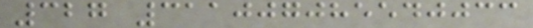327 311007085540033
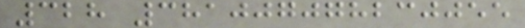328 381007078230055
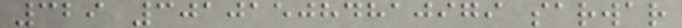329 301015084810979 sarwar
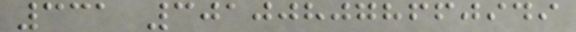331 301008078660949
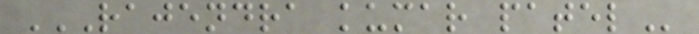RAJENDRA KUMAR PATEL
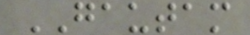GAUTAM
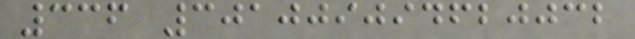336 301009094620032
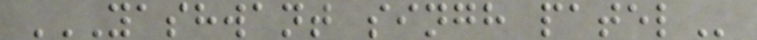YASHWANT SINGH PATEL
